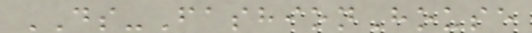DS-FashionHouse
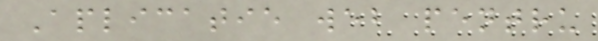Aplicatie web pentru
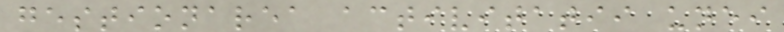gestionarea activitatii unei
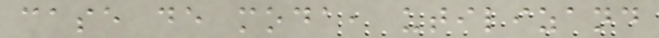case de moda, utilizand
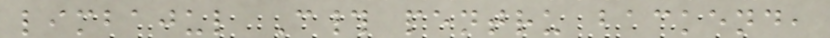limbajul C# pentru backend,
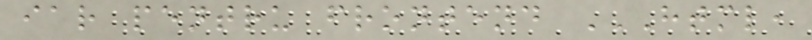iar pentru frontend HTML,
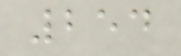254
